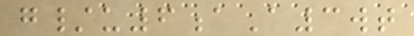g/u6aA3wt
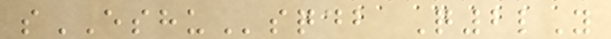sESHUsqdb Q2lY
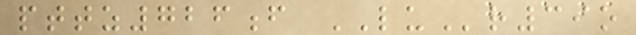pttz726f LUr39o
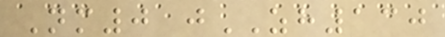Nm0 jZH130
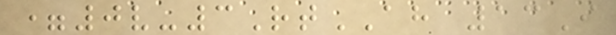=0v-3RtAH 13I
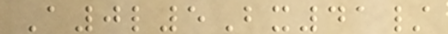A0l5Bx41/
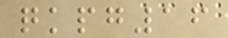qkpg16
